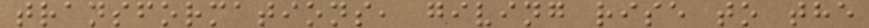transformations, giving rise to the
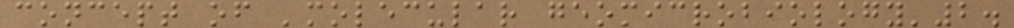concept of 'molecular geomicrobiology'2.
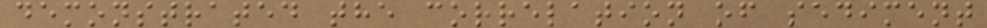demonstrated the correlation of sediment
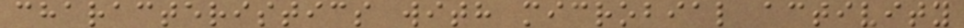characteristics with microbial activity
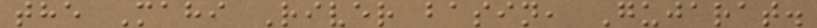the Mahi River basin, Gujarat.
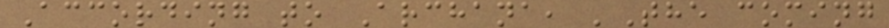According to Archana, 'The coming
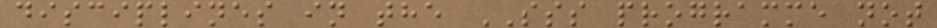disciplines in the SSS programme not
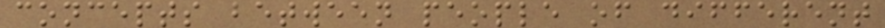concepts between people of different
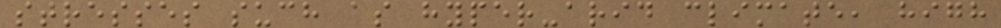stresses such as hyper-arid climate, high
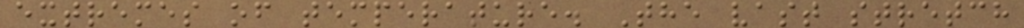extremes of temperature. The vast stretch
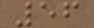56
